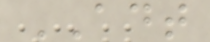ADT
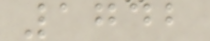1742
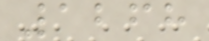1268
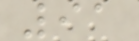91
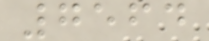7564
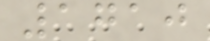1710
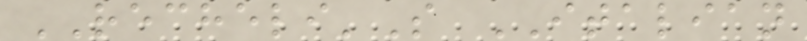RECHELI'S ITALIAN
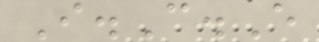I.C.E
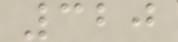320
